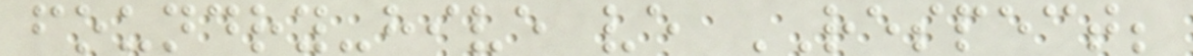foundry-hive ve RESPECT;
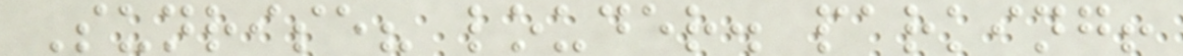Sunrise? louder. parking!
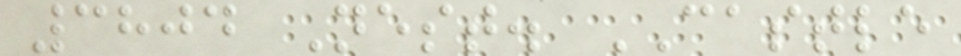3804 Nest. CASTLE
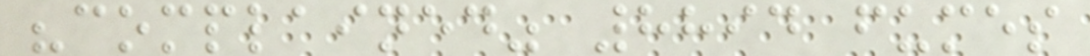"complained" 8894 fumes
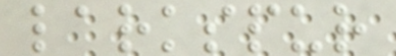larkspur
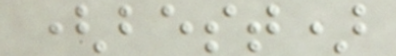(best)
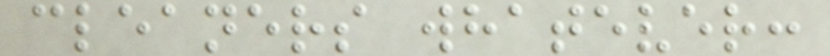cleaners whatever:
